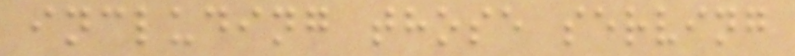including those serving
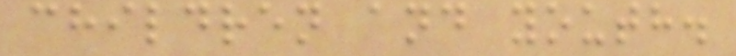children and youth.
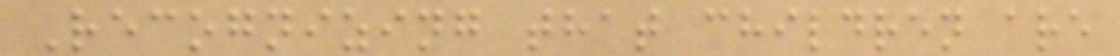Recognizing that children are
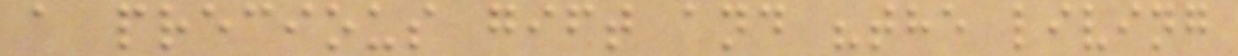a precious gift and "the living
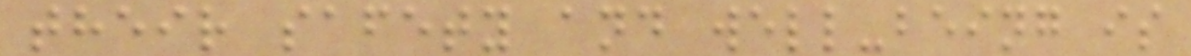their safety and well-being is
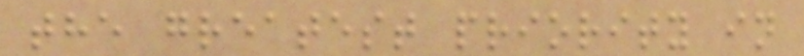the greatest priority in
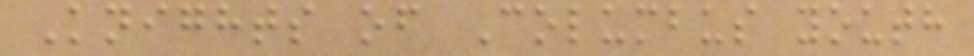Knights of Columbus youth
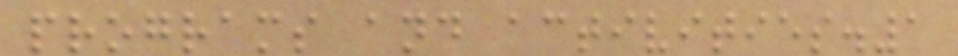programs and activities.1
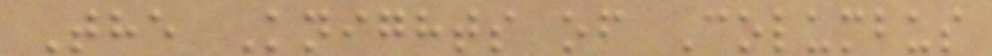The Knights of Columbus
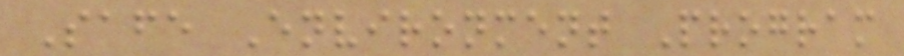Safe Environment Program
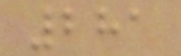281
